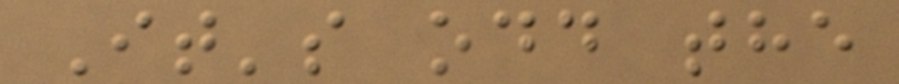It's odd the
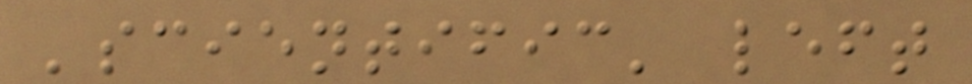'scientific' left
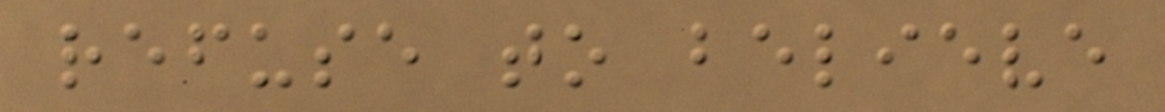refuse to believe
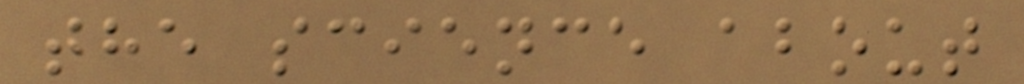the science about
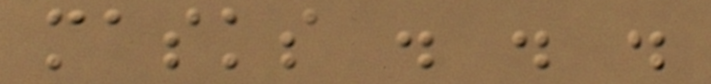masks . . .
